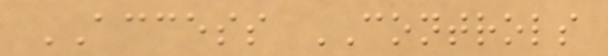ACCESS CONTROLS
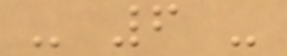- 6 -
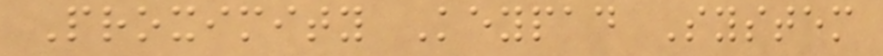Proximity Keypad System
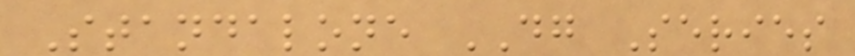Standalone DG Series
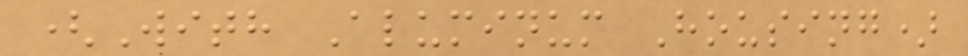(With Aluminum Housing)
